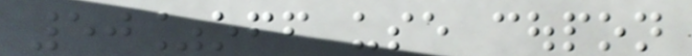50%off use coupon
